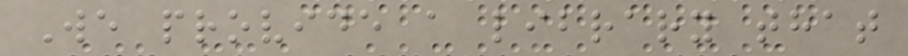We provide a library that
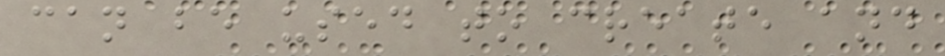can be used to create and
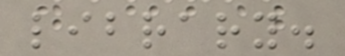library.
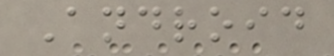Android
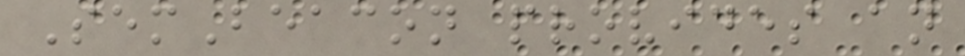SemBeacon provides an
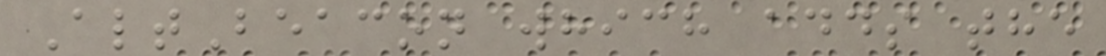AltBeacon which adds the
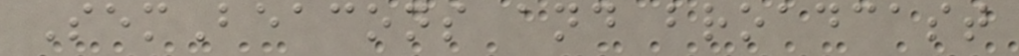SemBeacons and broadcast
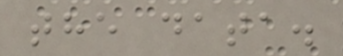the data.
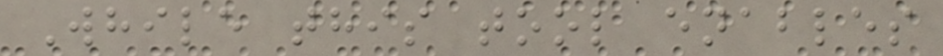While this tool enables
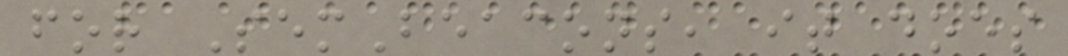for SemBeacons, it does
